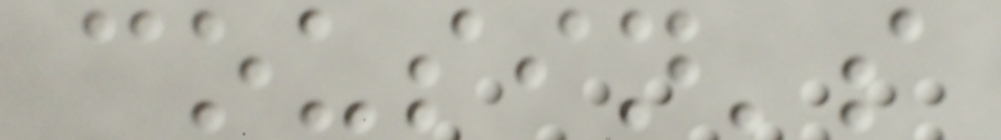cousin's
